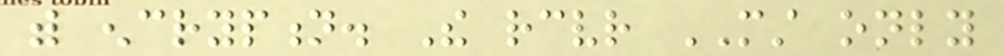with encryption. The receiver MUST only
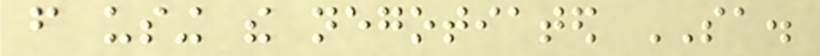from using the negotiated SA.
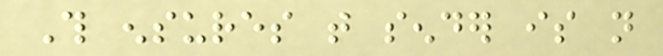This ensures that sender is not
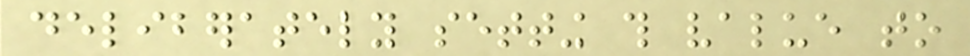deliberately setting this value to
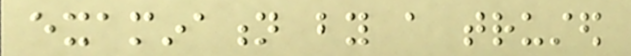examination by a trusted
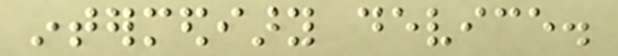intermediary device.
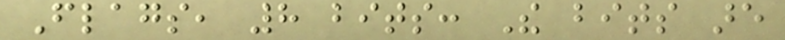Flags, 8 bits: The bits are
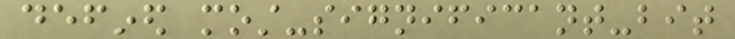defined most-significant-bit
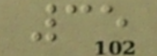35
